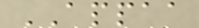APPAA
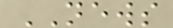NEWS
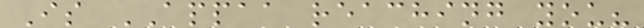Is APPAA reaching you?
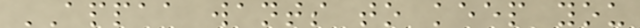APPAA wants to keep you
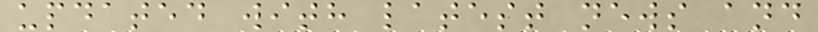updated with latest news and
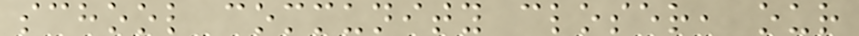school community closer, our
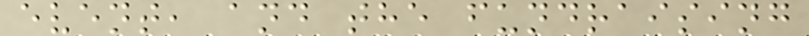event, and the fundraising
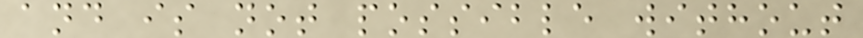and is not possible without
